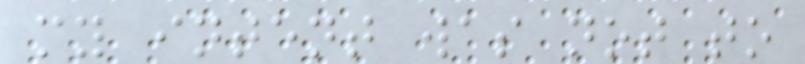my intent was not to
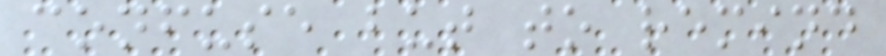confuse but to remind
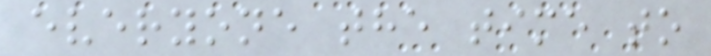everyone the time to
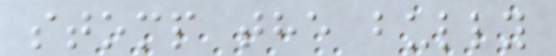stomp the bully
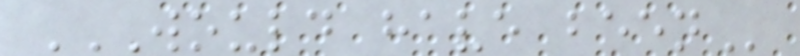WOULD HAVE BEEN
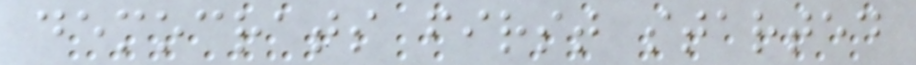democrats first started
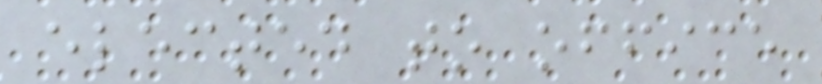elected to office
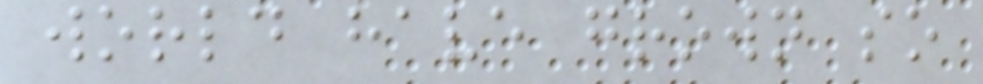world have grown so
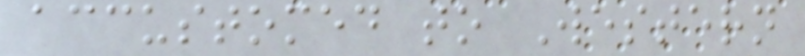accustomed to Western
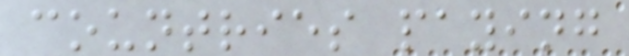countries paying
